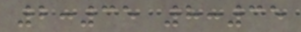2:35 8:35
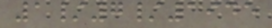1/7/1945
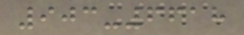903-6618
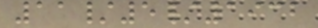11/5/1932
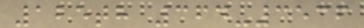125th 364-3536
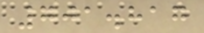701.817
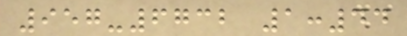957-6732 1:44
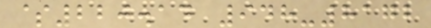$220.14 948-8172
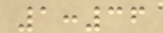1:36
